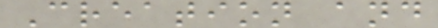Creation and
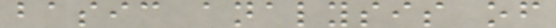basic analysis of
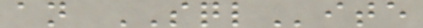an SQLite
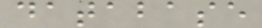database
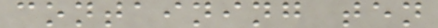containing ten
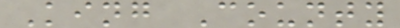King County
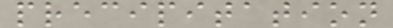precipitation
